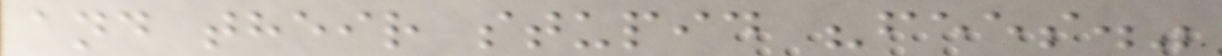and their stupid "fees."
